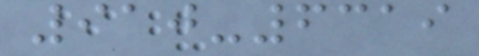910-6319
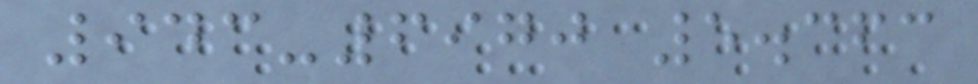943-6970 5.363
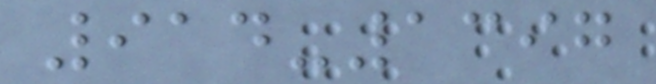914-1397
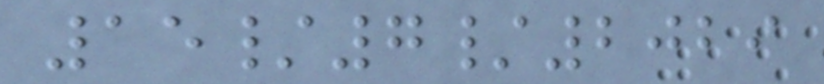15/7/2029
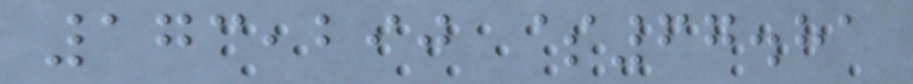173,290 $67.81
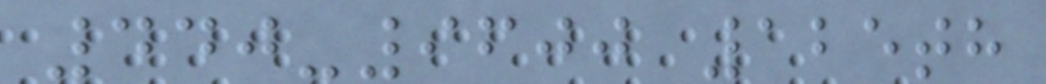440-9600 125th
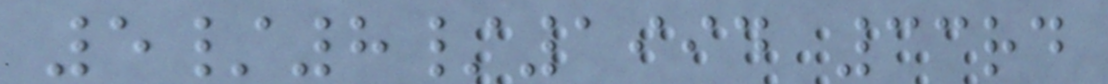5/8/1994 33rd
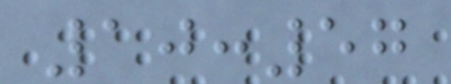10:57
